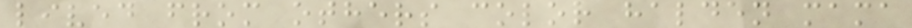lived from others color halden mama
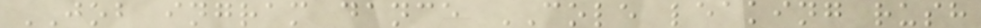JOB ingram dance COLE leaking rush
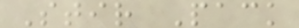Stir Pack
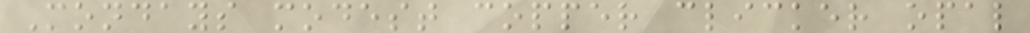Mondays modest copper clicker opal
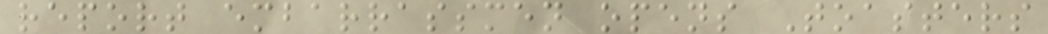report embarrassmen opens Toasters
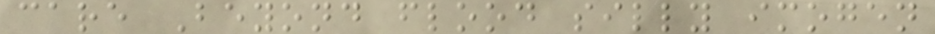care Beyond flood silly imogen
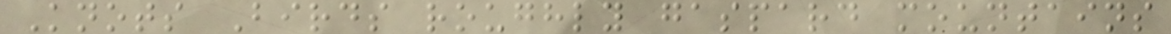Knots Birds roughly gaspard mountains
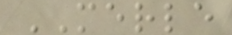MERLE
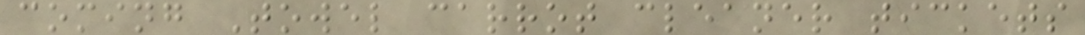coming Towel carrot cleaner tickets
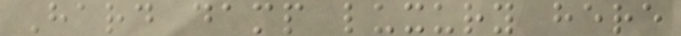Hard damp luxury here
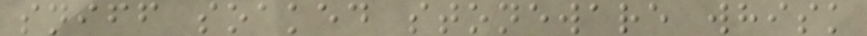sniff soaked stoneware whisk
